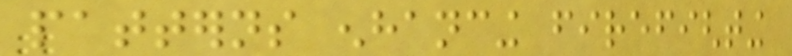patterns enhancing firefighting
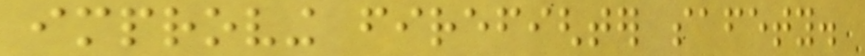improving firefighter safety.
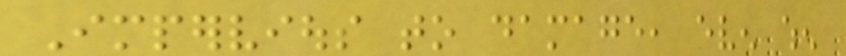Impervious to damage, even when
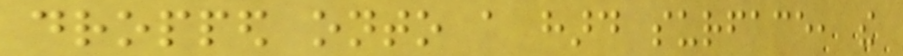dropped onto a hard surface, the
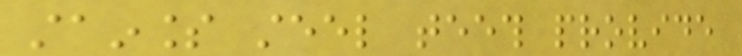stainless steel teeth provide
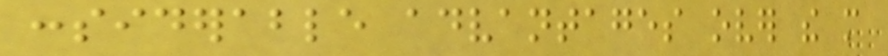considerable advantages over the more
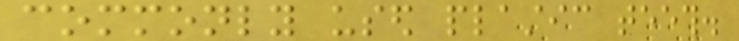commonly used plastic teeth.
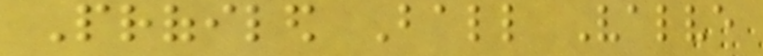Profiled Ball Valve
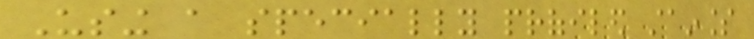Using a specially profiled stainless
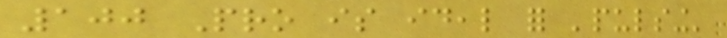100 Pro is ideal for 'pulsing'
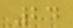24
